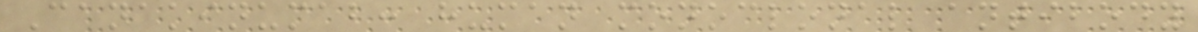Canakinumab: human monoclonal antibody
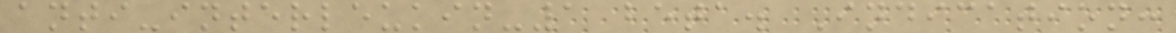anti-interleukin-1 beta. Indication:
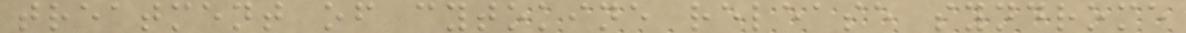treatment of cytokine release syndrome
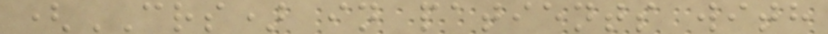(CRS) in patients with
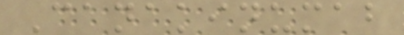Canakinumab
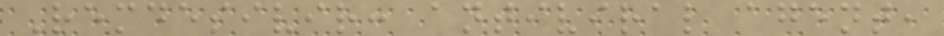Remdesivir: antiviral agent,
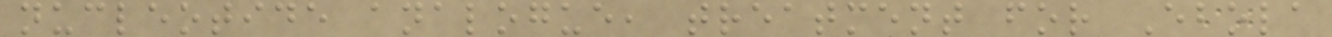nucleotide analogue, treatment for Ebola
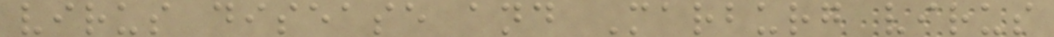virus disease and Marburg virus
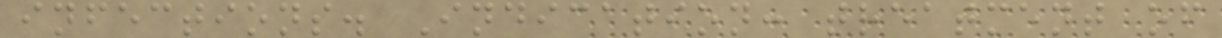infections. Indication: treatment of
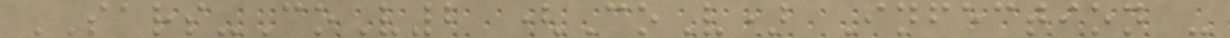SARS-CoV2 (CoV) Infection -
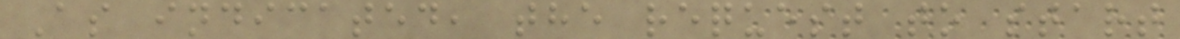As indicated, the request to start
